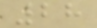28
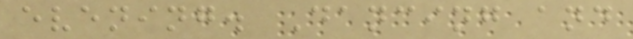evening. Dancing and
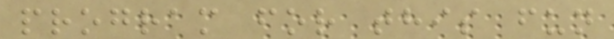program for this fun
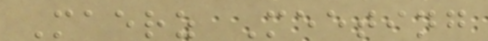Maerz Meeting
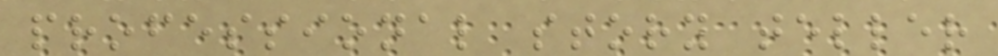professional story teller
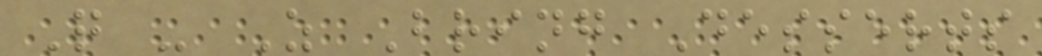Q - Z Bring Desserts
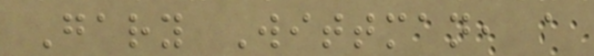Gary Wittman, a
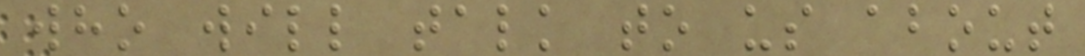who will talk to us about
